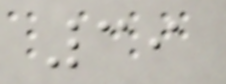39
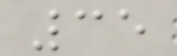35
